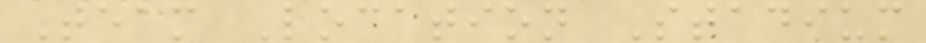Team Location Stadium
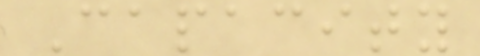Capacity
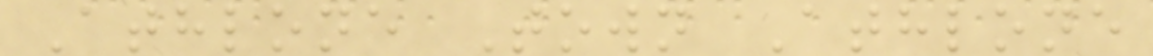Athlone Town Athlone
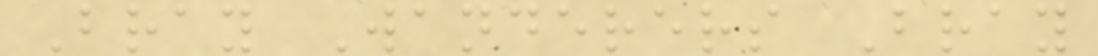Bray Wanderers Bray
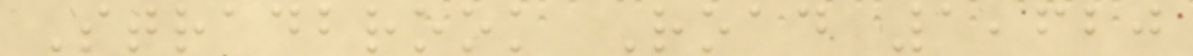Stradbrook Road 1,620
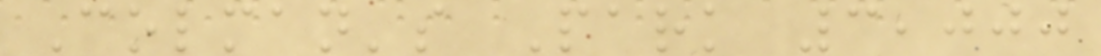Colman's Park 3,000
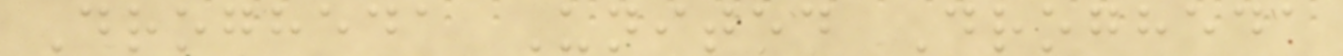Drogheda United Drogheda
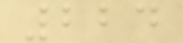224
